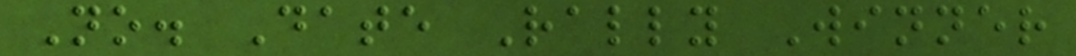No. Date Rally Winner
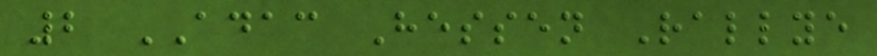2 ADAC Hessen Rallye
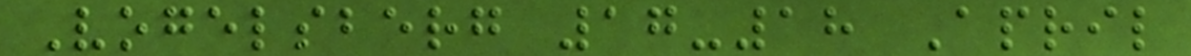Vogelsberg 17-18 April
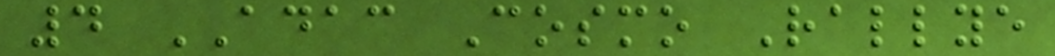4 ADAC Cosmo Rallye
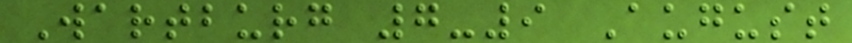Wartburg 7-9 August
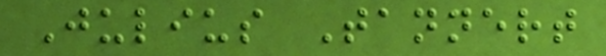Julius Tannert
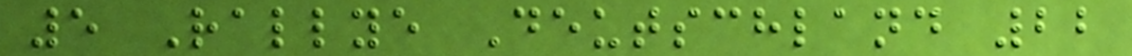5 Rallye Deutschland 22
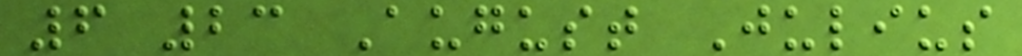6 23 August Julius
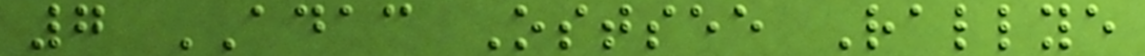7 ADAC Ostsee Rallye
